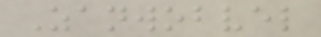Zanwobvel
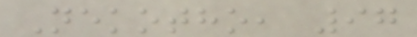Nekotho, 97
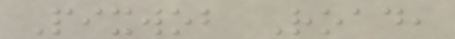Pixwob Road,
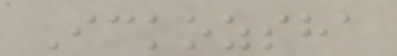Ickozsha
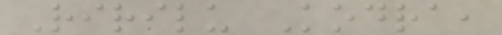Ririlu Kodra,
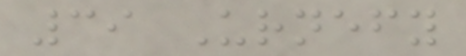39 Urnefy
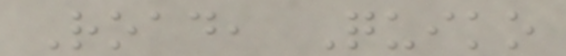Road, Quiko
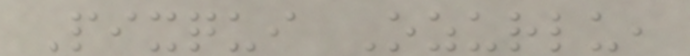Pixqui Ozurlu,
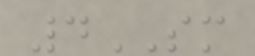4SM
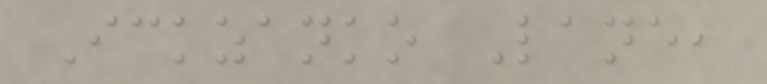Ickzanko Lane,
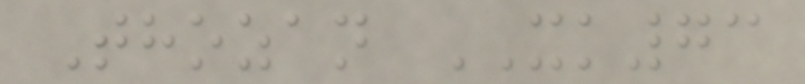Thozan XK73
